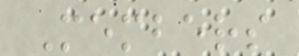Members
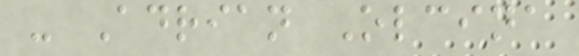- Adrian Olcina
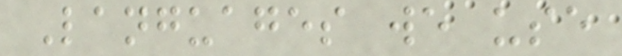Languages we use
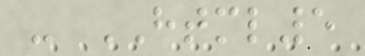- HTML5
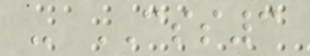- CSS3
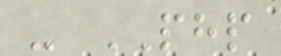- PHP
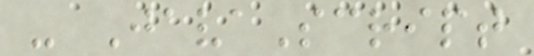- JavaScript
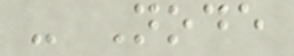- Node
